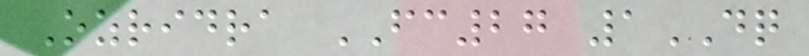Ozridra FC27 1DQ
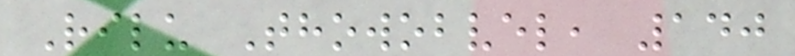Rilu Thowobvel, 140
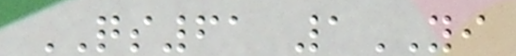QS61 1YI
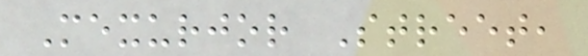Mexurjor Street,
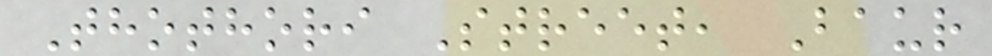Thothori Street, Baur
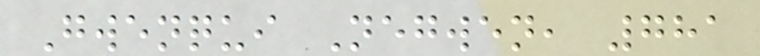Gwenqui Negwen, 781
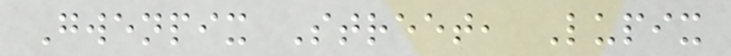Gwenpix Street, Lupix
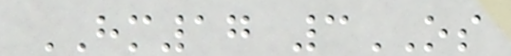HM17 3OS
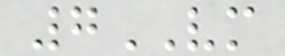7VM
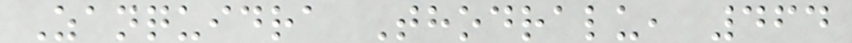Zanquidra Thodralu, 464
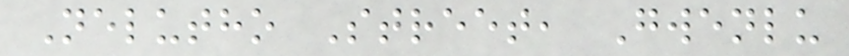Nelutho Street, Gwenlu
